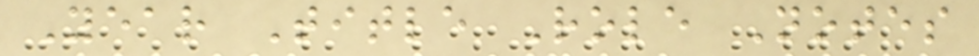Year Title Role Notes
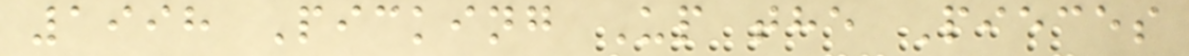1998 Picking Up the Pieces
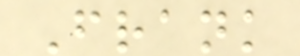Frank
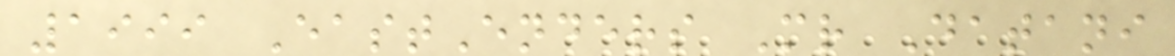1999 EastEnders Mr Datani
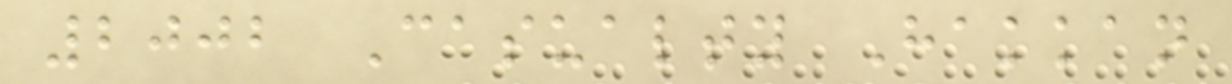2002 Casualty Hakkan
